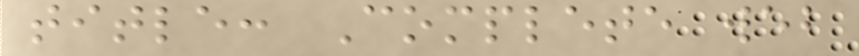title: Complete web
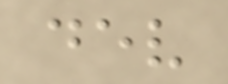dev
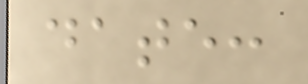date:
